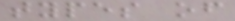types of
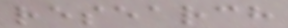research
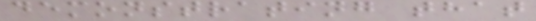demonstrating that
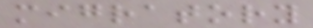migratory
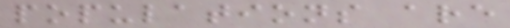populations are
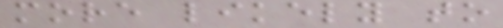more likely to
